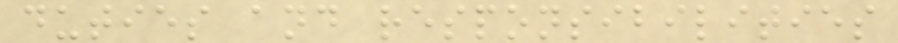duties and responsibilities
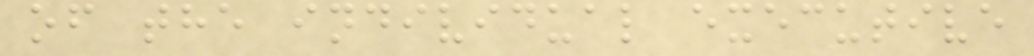of the individual executive
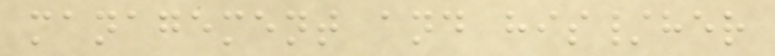management and his/her
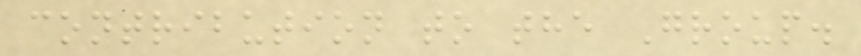contribution to the Group.
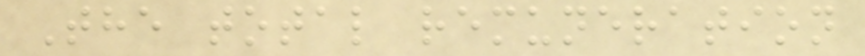The total remuneration
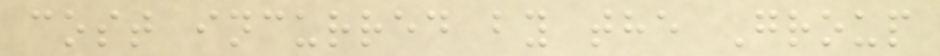cost incurred by the Group
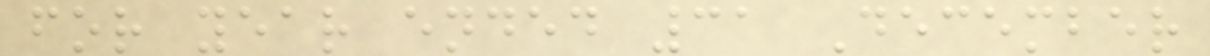for year ended 31 December
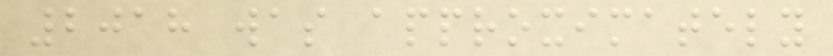2018 was approximately
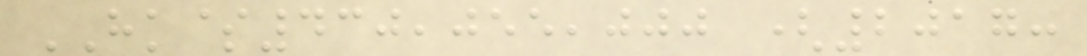HK$430,055,000 (2017:
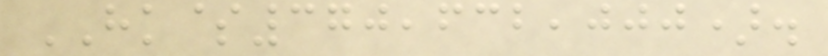HK$370,632,000).
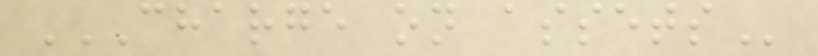CHARGE ON ASSETS
